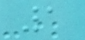1
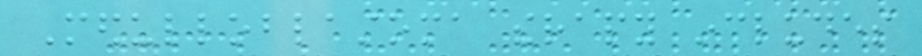Medulloblastoma therapy includes
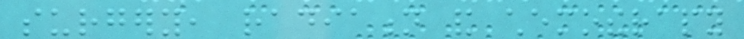surgery, radiation and chemotherapy
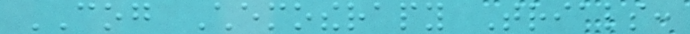COG Chemotherapy Trials:
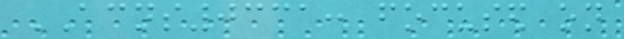ACNS0331: focused on
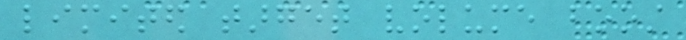limited target volume boost
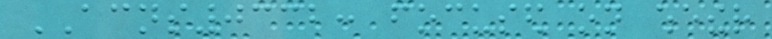ACNS0332: focused on whether
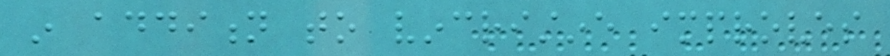in addition to vincristine improves
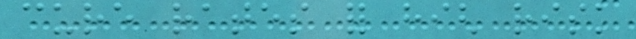cure rates for high risk
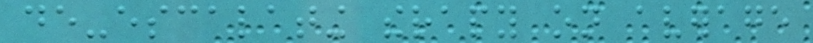de-escalating therapy on average
